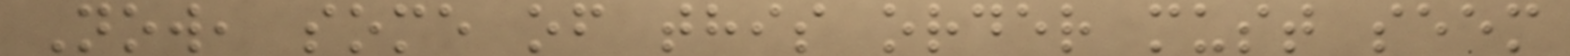Now, some of this order must seem
